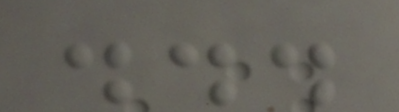...
